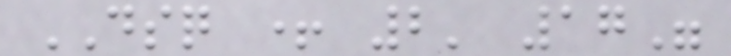DSQ + 2' 17"
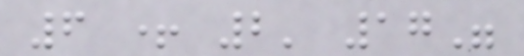6 + 2' 17"
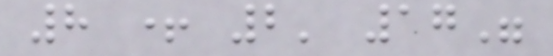8 + 2' 17"
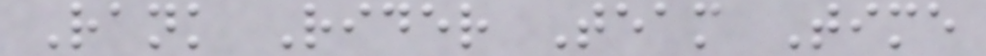Rank Rider Team Time
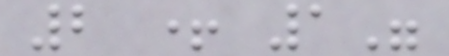2 + 1"
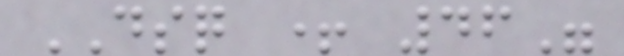DSQ + 46"
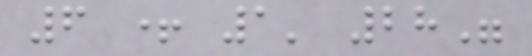6 + 1' 28"
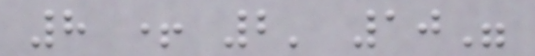8 + 2' 10"
